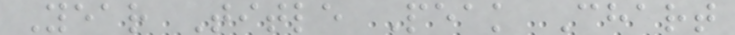Year Title Peak Chart
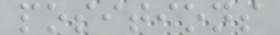positions
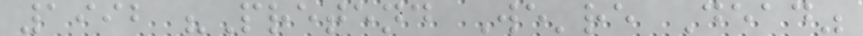1992 "Pretend We're Dead"
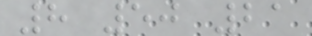8 50 21
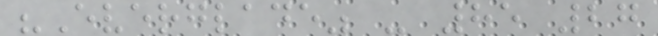"Everglade" - 85 27
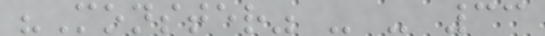"Monster" - - 33
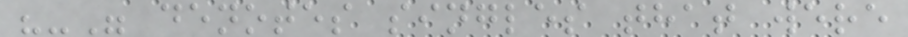"-" denotes singles that were
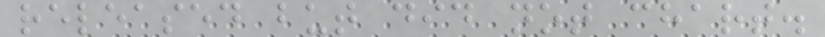released but did not chart.
